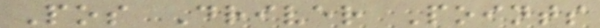Pos Driver Points
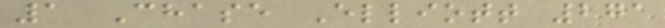1 Chase Elliott 271
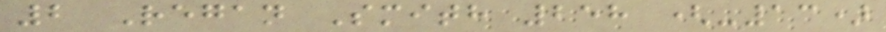2 Regan Smith 258 (-13)
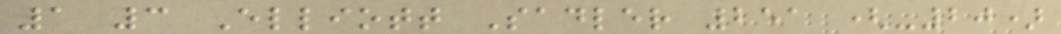1 3 Elliott Sadler 251 (-20)
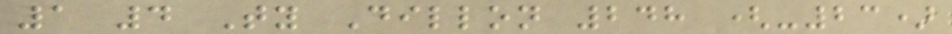1 4 Ty Dillon 248 (-23)
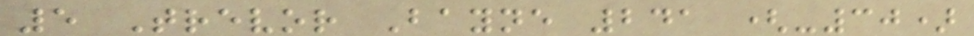5 Trevor Bayne 241 (-30)
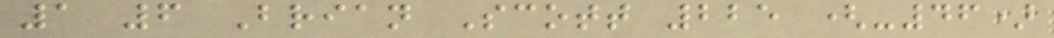1 6 Brian Scott 225 (-46)
